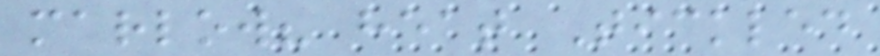marlow? heat Tickled
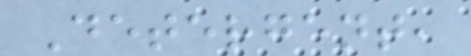Detergent,
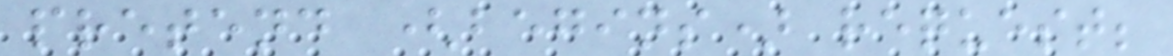pretend (begins) request;
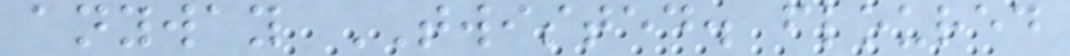anyway TWISTED. floured
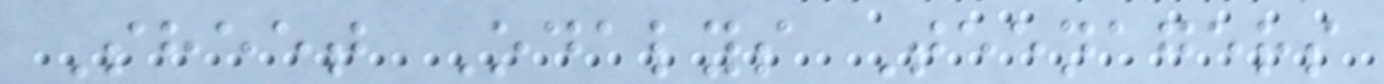Sheet Odalys Teenagers
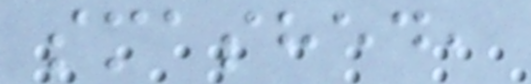smashed,
